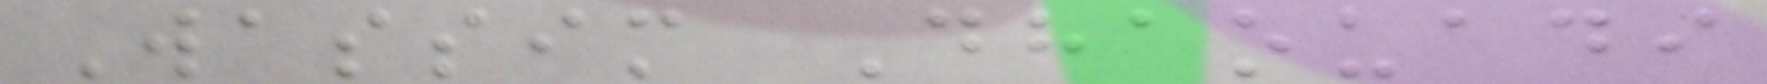Wassim Dhaouadi
